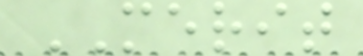MERIT
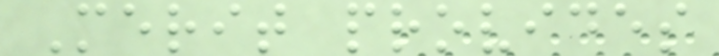Merit provides
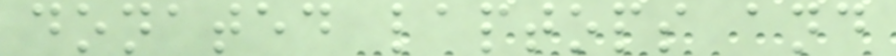donated laptops and
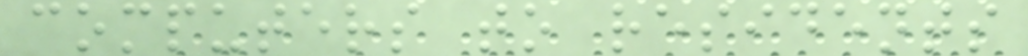computers to residents
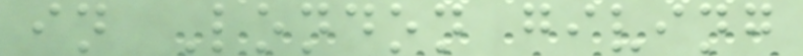in London giving
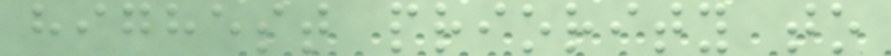highest priority to
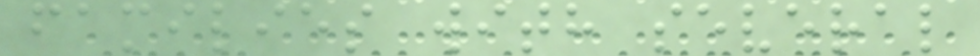families with several
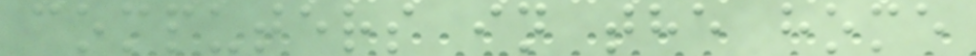computers in the home
